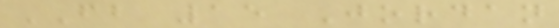FB 15 Jordan
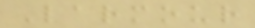Larmour
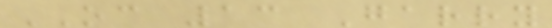OC 13 Garry
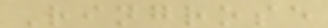Ringrose
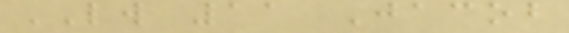LW 11 Jacob
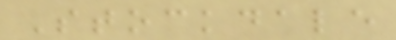Stockdale
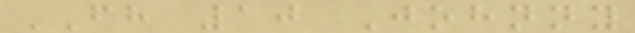FH 10 Johnny
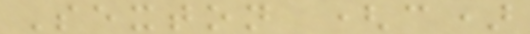Sexton (c)
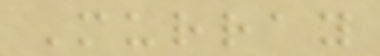Murray
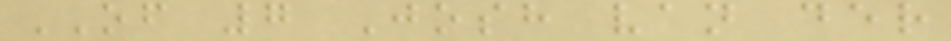OF 7 Josh van der
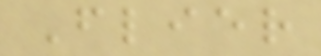Flier
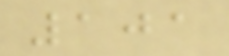101
